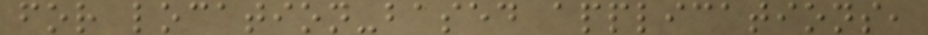for location-based applications,
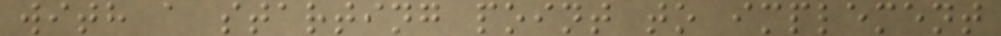with a starting point to implement
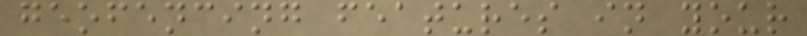geofencing features in your
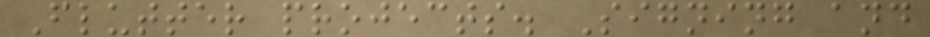Flutter projects. Signing and
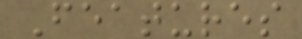Features
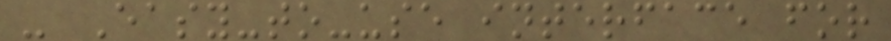- Easy-to-use interface for
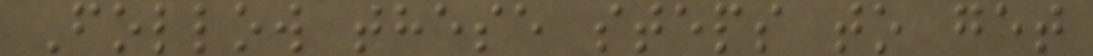Follow these steps to get
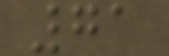71
